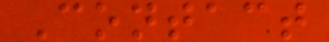Contact
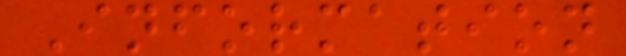Information
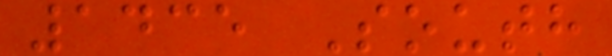1435 South
